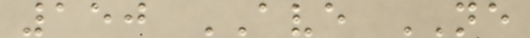150 AVE NE
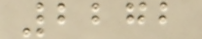2272
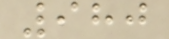980
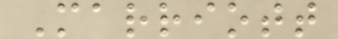Marriott
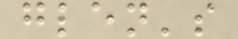glen's
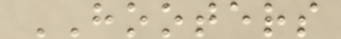HOOTERS
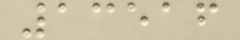13516
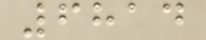6814
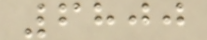6800
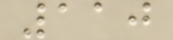110
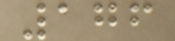176
